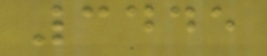3445
